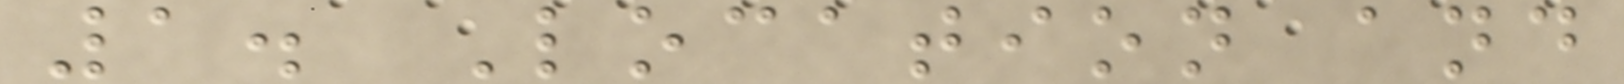1. Location and
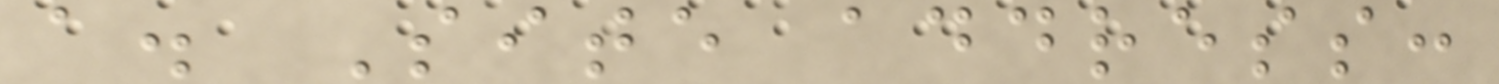a. Site address:
